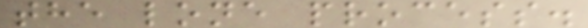the lone process.
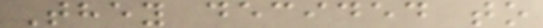They decided to
